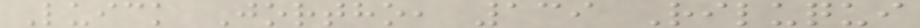Luick Jortho, 139 Riluqui
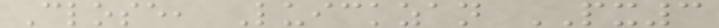Close, Luickzan PX3
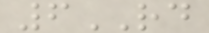6RD
